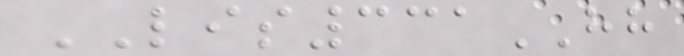LIS331HH
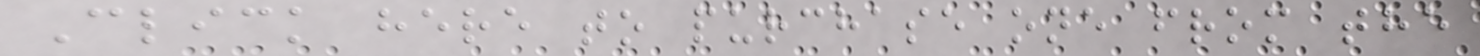Click here to purchase one from the
